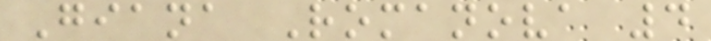Giana Romanova 4
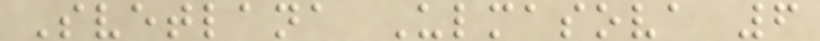Svetlana Ulmasova 6
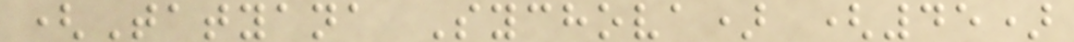(Tatyana Sychova) (45)
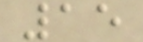15
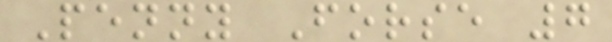Penny Forse 7
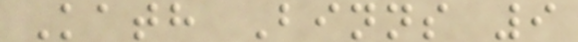Kath Binns 9
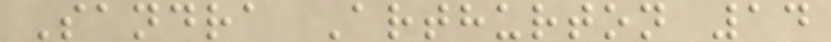Sandra Arthurton 14
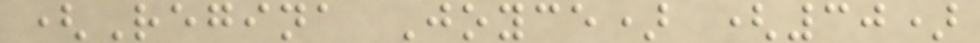(Regina Joyce) (30)
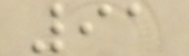91
